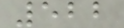522
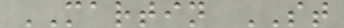MARTIN ST
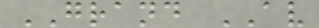GRAND AV
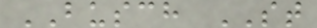BUSCH ST
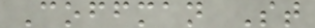Coffman St
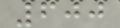600
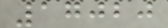17020
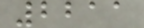2211
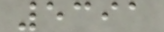5391
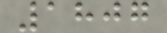1807
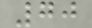70
